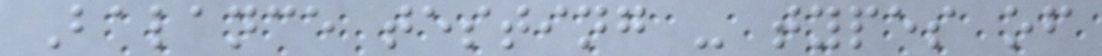Balance testing - types of
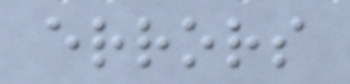errors
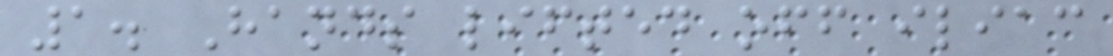1. Hands lifted off iliac
